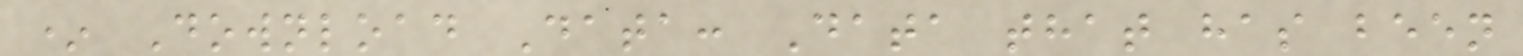* Download Data: Data that has been
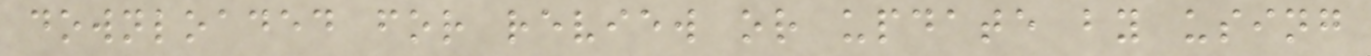downloaded for review or update by using
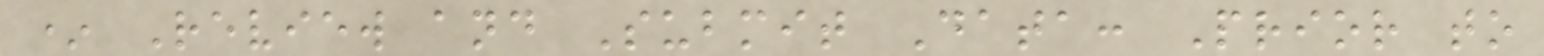* Review and Submit Data: Prior to
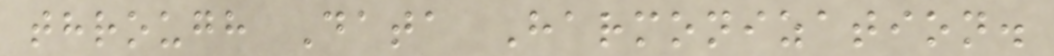through Data Harmonization.
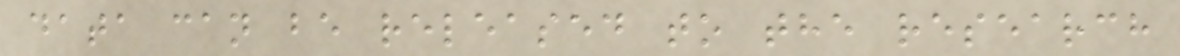data can be released to the research
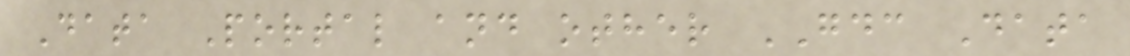Data Portal and other GDC Data
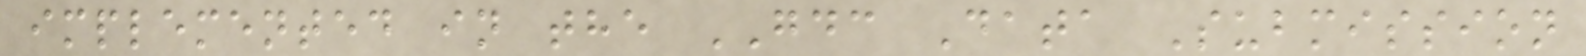implemented in the GDC Data Submission
